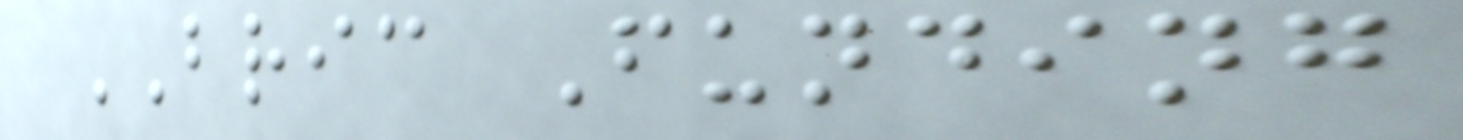BRIC Funding
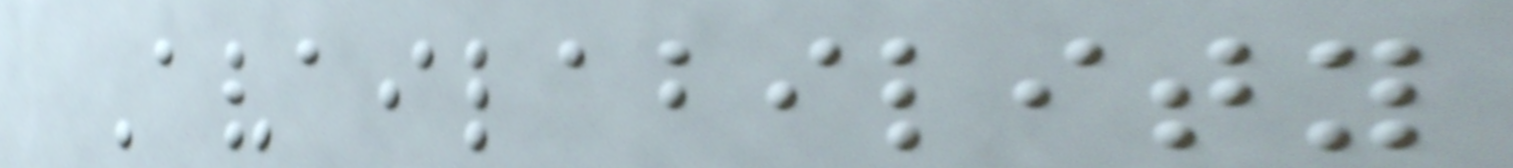Availability
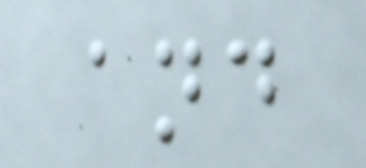and
